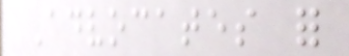Advocates for
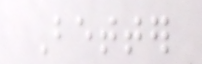Better
